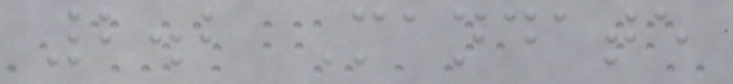2.2 Mandate
